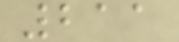211
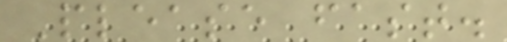Please fast.
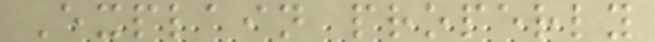Explain properly
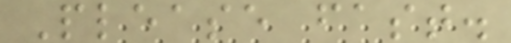Please fast.
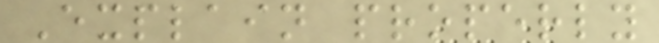Explain properly
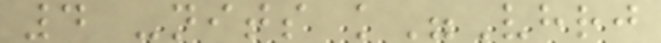4 -nits k"Vhrj
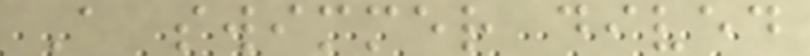A swimmer dived
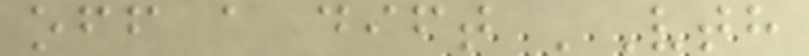off a dift 'Vth
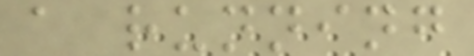a running
